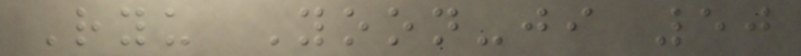Ryu Yoon-ji 50
